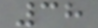38
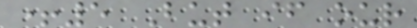+5 But if our
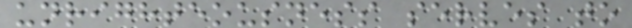unrighteousness serves to
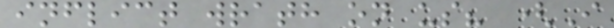inflict wrath on us? (I
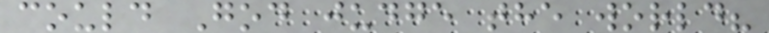could God judge the world?
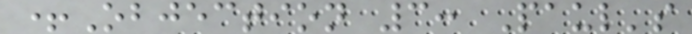+Objection 3: Paul's
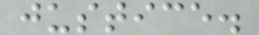justice.
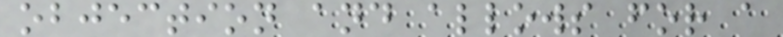objection and allows for a
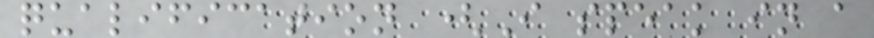qualification (I speak in a
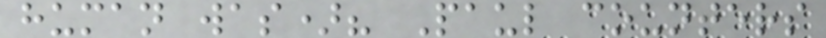human was)? Paul counters
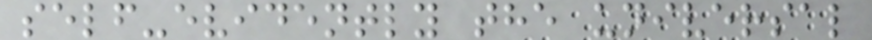self-evidently the universal
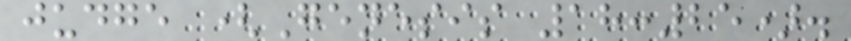judge (Genesis 18:25).
